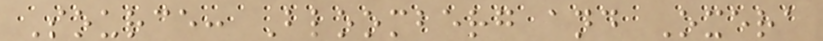Source: Bloomberg and Oxera
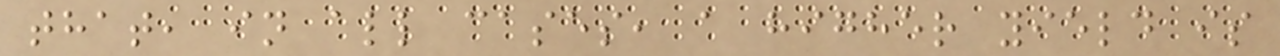that, in all cases, a higher yield is
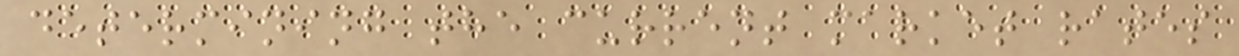determining the current market rates
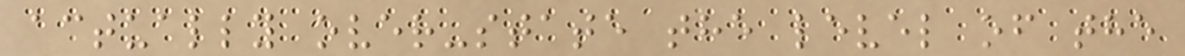actually over-state the level of the
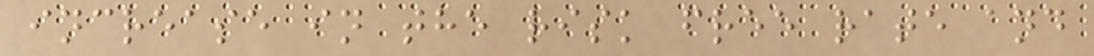increase in the risk free rate and
